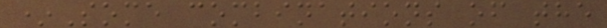*Some combinations of the
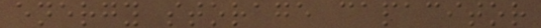energy storage capacitor
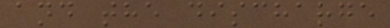and the discharge
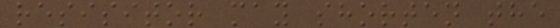resisitor may shorten the
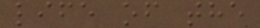life of the
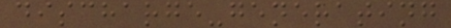discharge-generating
